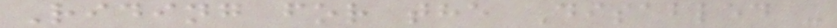Riding for the Disabled -
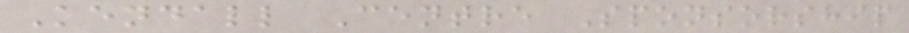Kendall Centre Sponsorship
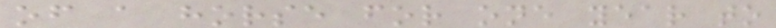of a horse for one year to
